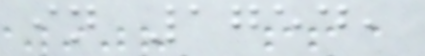in 1754,
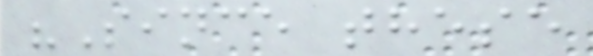"Since these
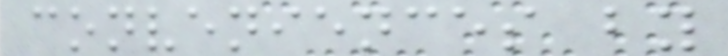conveniences by
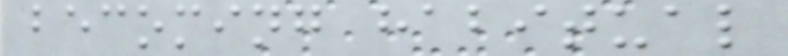becoming habitual
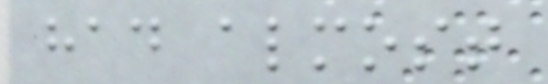had almost
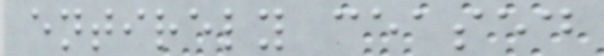entirely ceased
